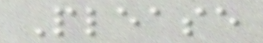Please
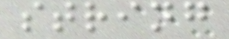string
